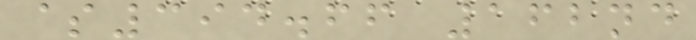$394.66 162nd
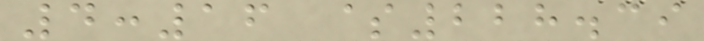4:16 $228.39
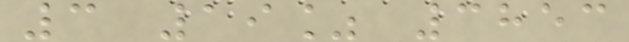3 19% 3853
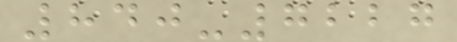840-7227
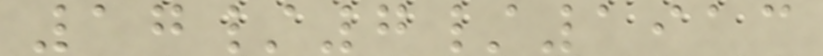17/7/1913
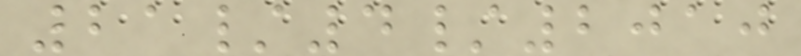21/4/2010
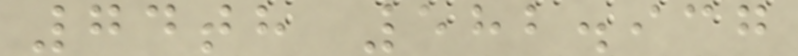74th 582.937
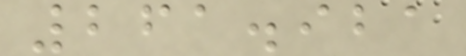261.921
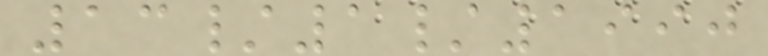13/1/1990
